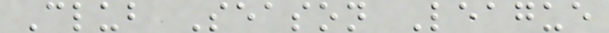Club Season League
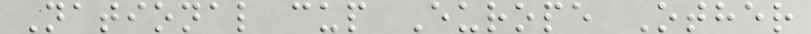National cup Europe Other
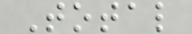Total
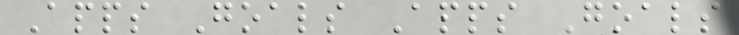Apps Goals Apps Goals
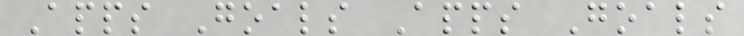Apps Goals Apps Goals
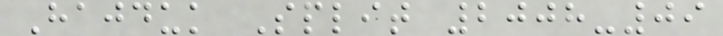Hajduk Split 2008-09
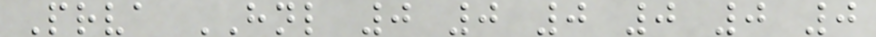Prva HNL 0 0 0 0 0 0
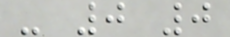- 0 0
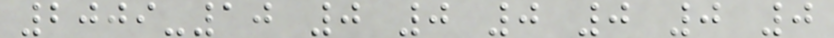2009-10 0 0 0 0 0 0
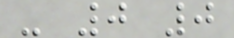- 0 0
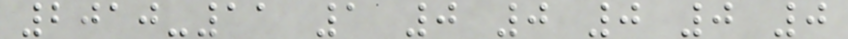2010-11 1 0 0 0 0 0
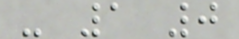- 1 0
